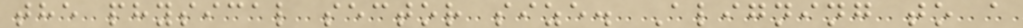the physical sector size. Aligning to a
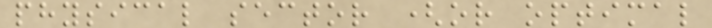physical sector (or optimal
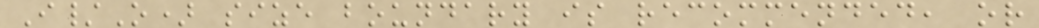I/O) size boundary is recommended, or
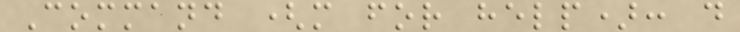Command (m for help): d
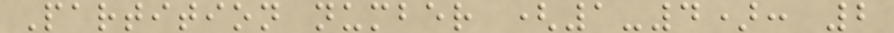Partition number (1-4): 2
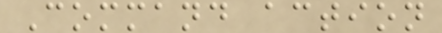Command action
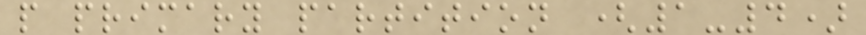p primary partition (1-4)
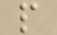p
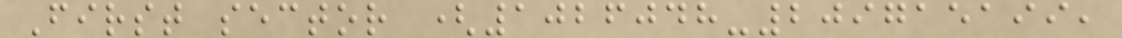First sector (1026048-209715199,
